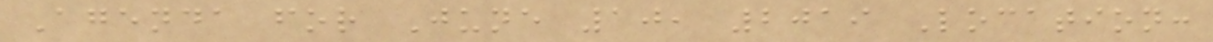Agenda for June 10, 2019 Location:
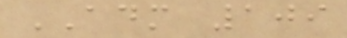ADM 109
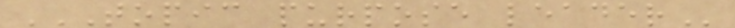TOPIC PURPOSE LEADER
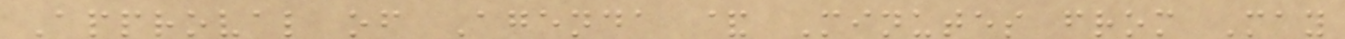Approval of Agenda & Minutes from May
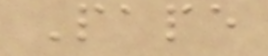Pape
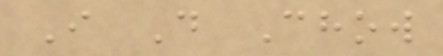I D Chow
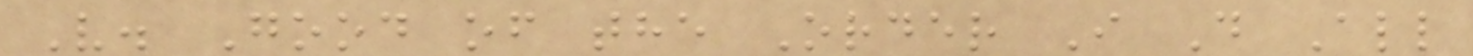V. Good of the Order I D All
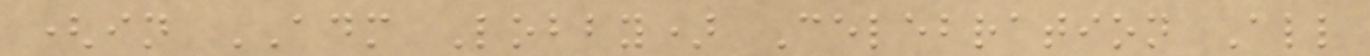(in ADM Lobby) Celebration All
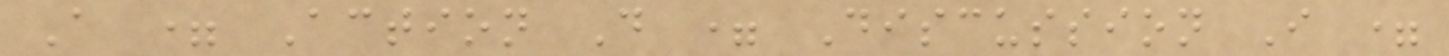A = Action D = Discussion I =
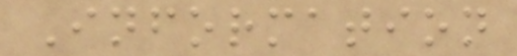Information
